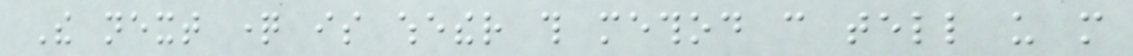The next question is whether this method can tell us more
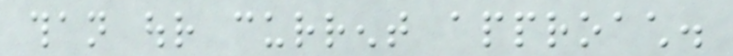than our current approach.
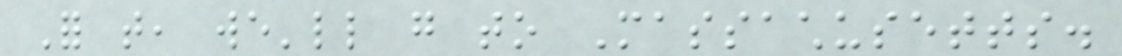For that, we'll go to Massachusetts.
